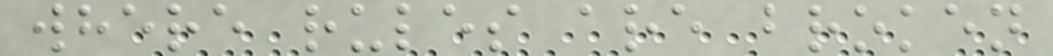where rules are broken
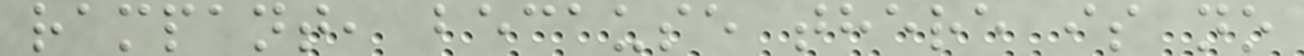rampant, because there is no
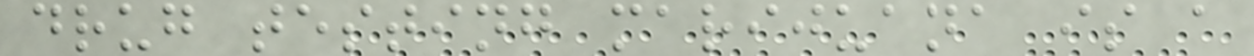drug testing marijuana is a
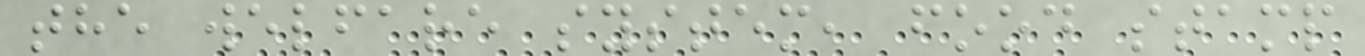the welfare system, food stamp
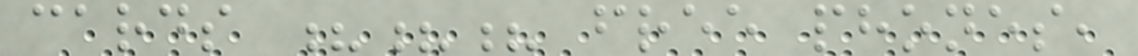cards ??? free phones,
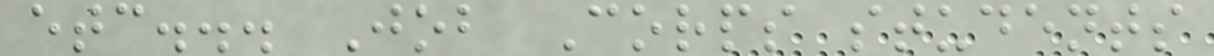etc... Job Corps students
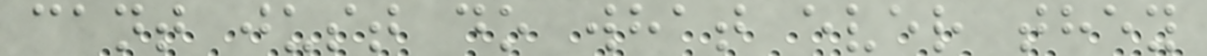cant just do what ever they
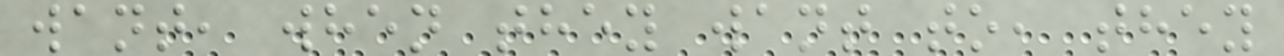want, when they want to, they
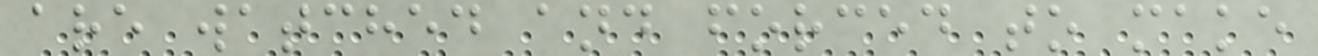are watched and forced to make
